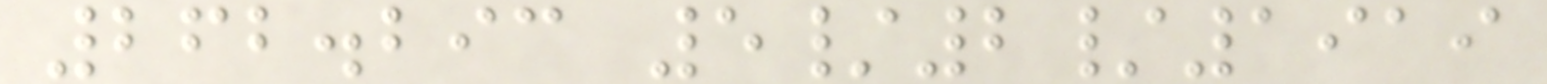262.293 5/2/1919
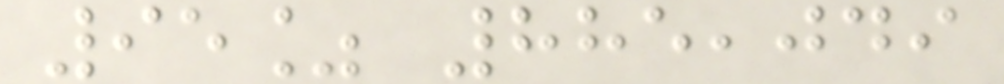95% 885,049
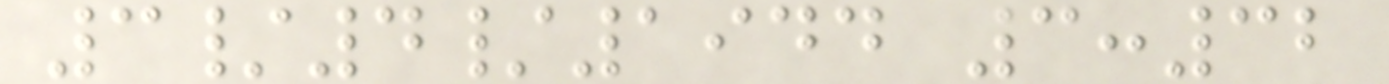3/4/1944 3:32
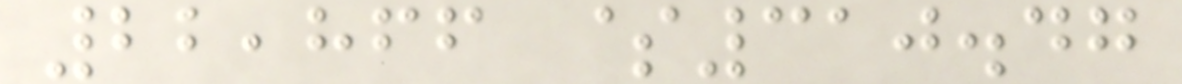22,866 $310.47
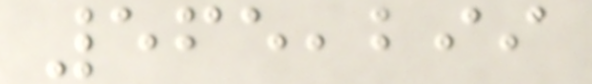565,299
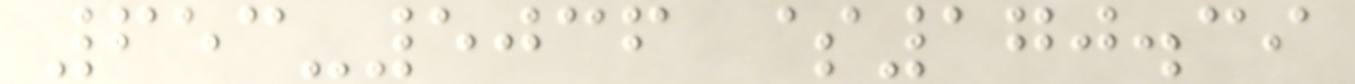653-5036 $170.39
